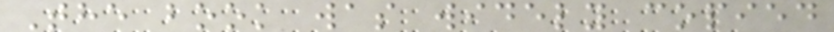The book was widely copied
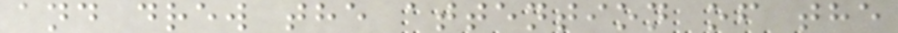and drew the attention of the
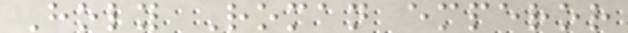Holy Roman emperor
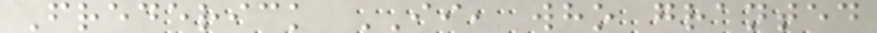Frederick II, who granted
